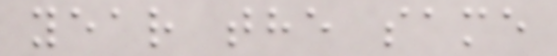year the same
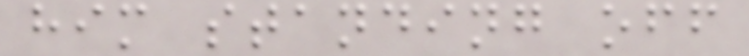him standing off
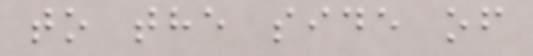to the side of
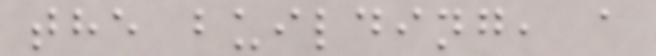the building, a
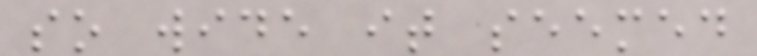so wide it seemed
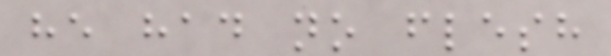he had no flesh
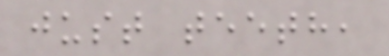just teeth,
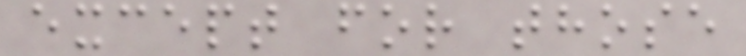except for those
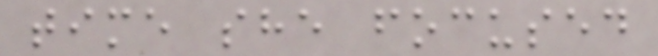time she focused
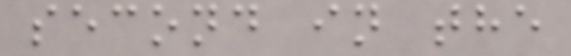second in the
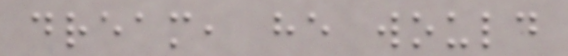dream, he would
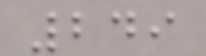249
